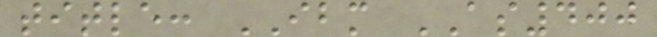title: IBM AS400
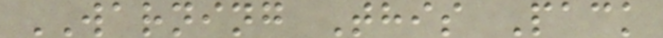WARNING This Pack
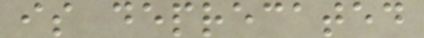is deprecated
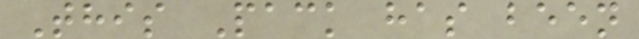This Pack has been
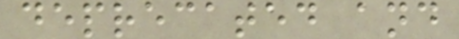deprecated and
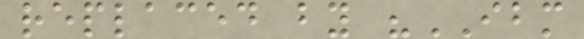replaced by "IBM
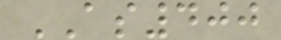AS400
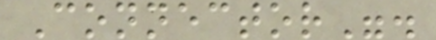Connector".
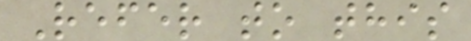Refer to this
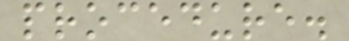procedure.
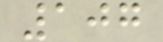107
